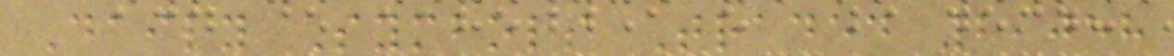Daily Symbols Traded 2,058
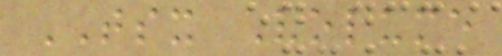TSX Volume
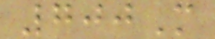700M
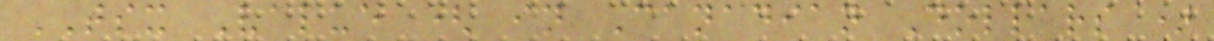TSX Value ( in Canadian Dollars )
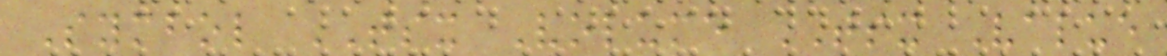Symbol TSX Volume TSX Value
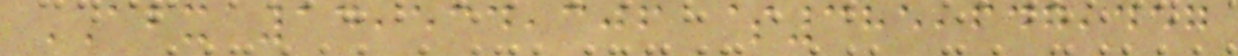ABX 14,534,306 $385,647,457
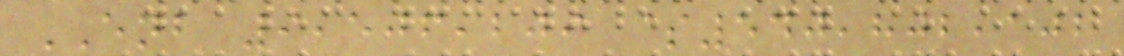ENB 9,506,209 $540,802,102
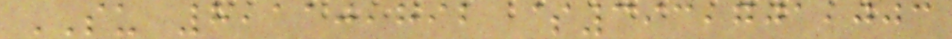SU 8,110,892 $393,701,003
